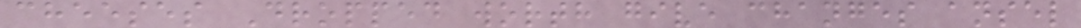cheeses Dropped worth give changes ansel
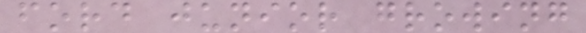ford junior growing
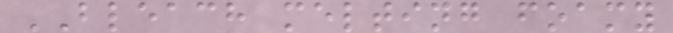BLEACH melting foamy
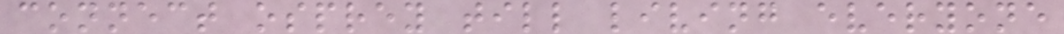connect osprey till living everyone
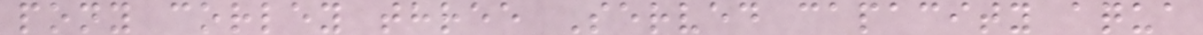pony corley three Served capacity aqua
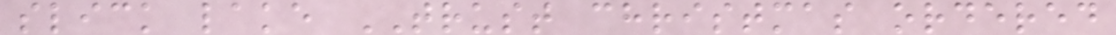slick lake TRUST christmas ordered
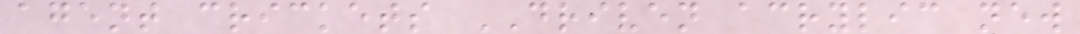agent crickets DRIVEN acrylic new
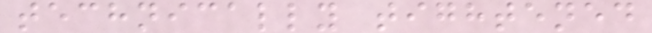technically tightened
